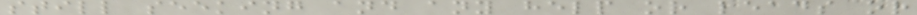still seeking and any help or leads or
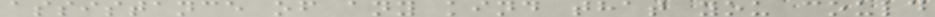assistance of any kind that you could
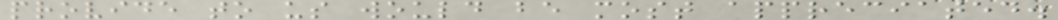provide to us would be most appreciated.
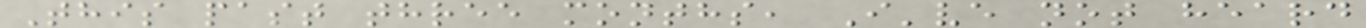This past three months, I've not heard
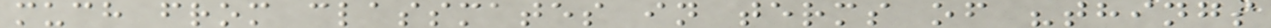much from classmates in terms of "things
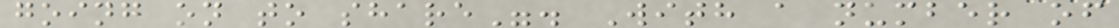going on to share". With a number of
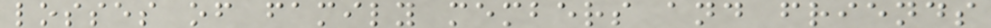losses of family members and friends
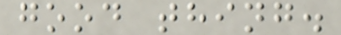good thing.
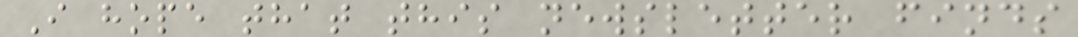I hope that this newsletter finds
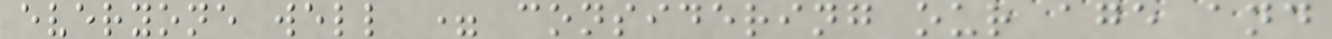everyone well = considering our age and
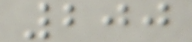200
